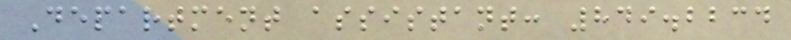Department assistant: 849.2234
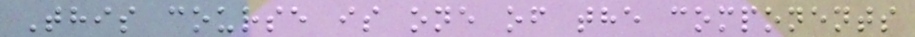This course is one of the components
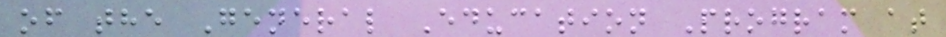of the General Education Program at
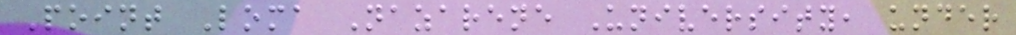Point Loma Nazarene University, under
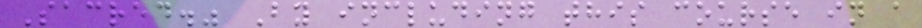Sacred." By including this course in a
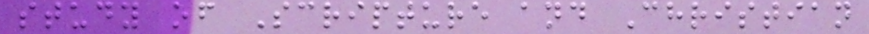study of Scripture and Christian
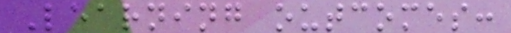Learning outcomes:
